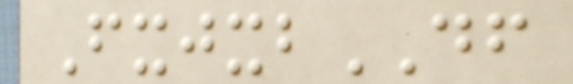FxjxbDF
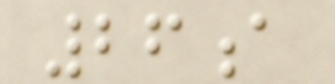26a
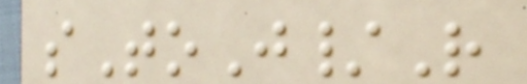sToJ/R
